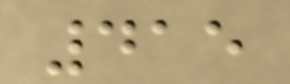415
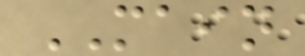MAIN
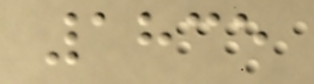1835
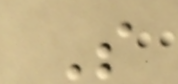S
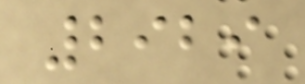2929
